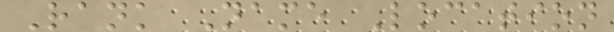Rank Name Location
